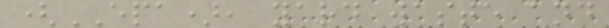(EPA), yard waste and
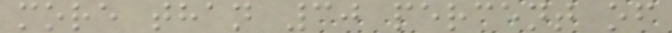more than 30 percent of
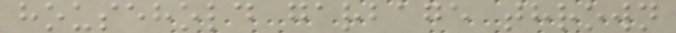household garbage thrown
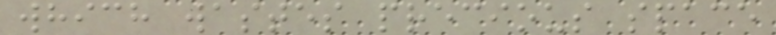which wastes precious space
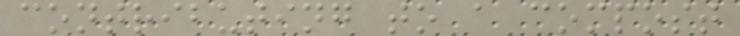contributing to a compost
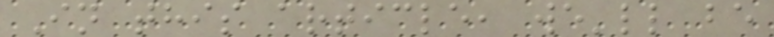In this article, we'll be
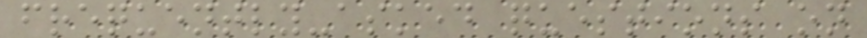frequently-asked questions on
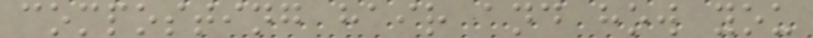composting hair and how you
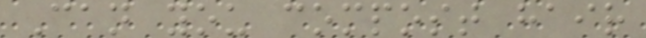Can you compost hair
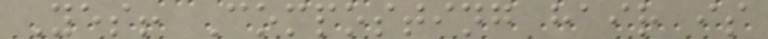Yes! Composting hair is
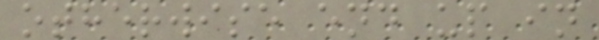otherwise end up in
